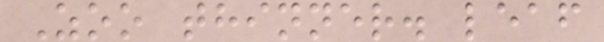Zoo thinner. leaf
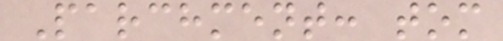Parchment: tom
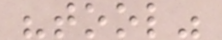"tool"
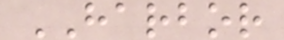HARBOR
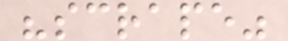"scrape"
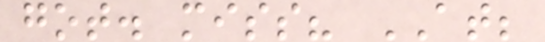got. miss? AT;
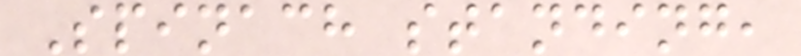Spinach standing,
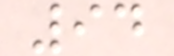94
